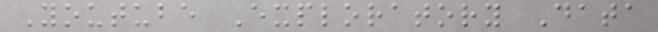Youtube Exploratory Data
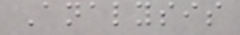Analysis
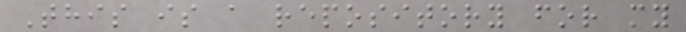This is a repository for my
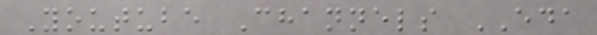Youtube Channels EDA
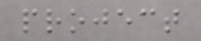project
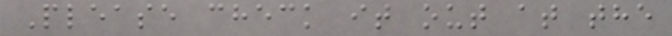Please check it out at the
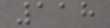118
